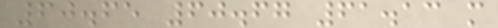60.65 60.67 61.13 m
